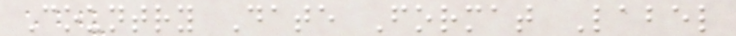Country Date Format Label
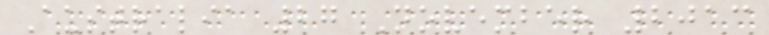Australia 27 November 2013
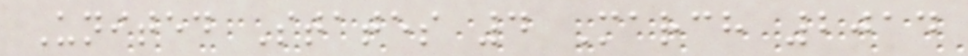United States 4 March 2014
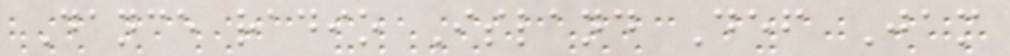Dance radio Island Def Jam
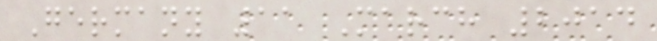Germany 11 March 2014
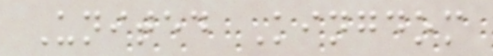United Kingdom
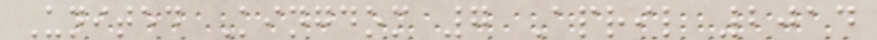United Kingdom 7 April 2014
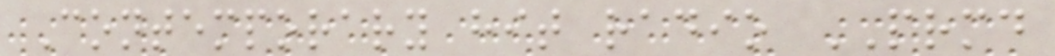Contemporary hit radio PRMD
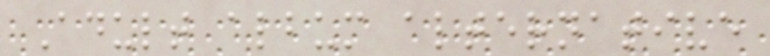Adult album alternative
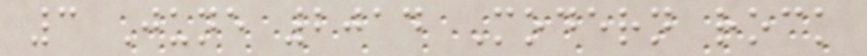3 June 2014 Modern rock
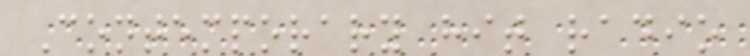Contemporary hit radio
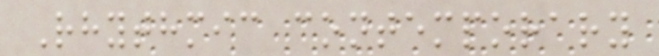Rhythmic contemporary
